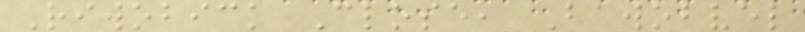Riwobick Close, Bawobvel
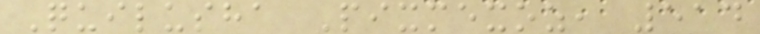Quilusha Pixmexoz, 514
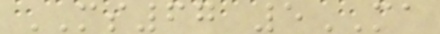MS67 5MA
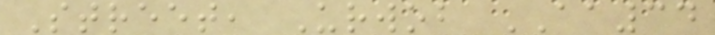Street, Urwob AA34
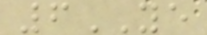6YE
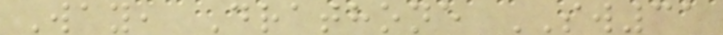Way, Drathone SW31
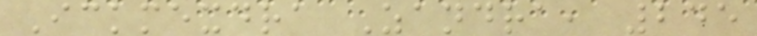Ickmexdra Zandra, 245
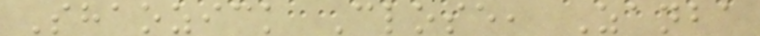Shaozick Close, Zanba
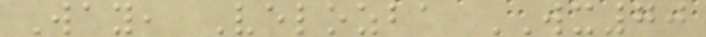Way, Velozba WX70
